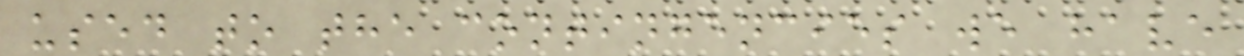used to the contingencies we have
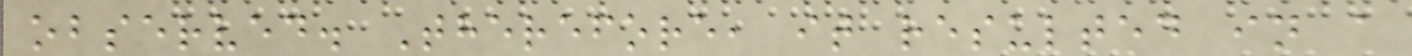observed. Therefore, it resulted in a
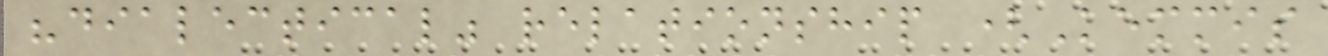"dialectical" relationship (Kemmis
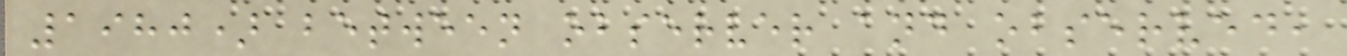1980) between observer and observed,
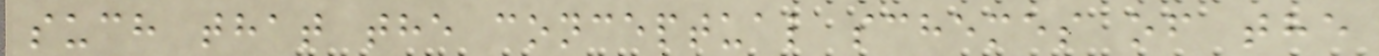such that the conceptual schemes of the
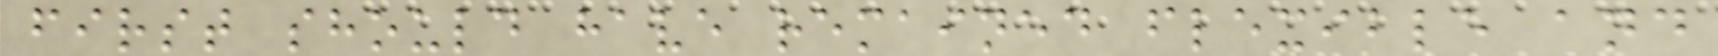first should have remained flexible and
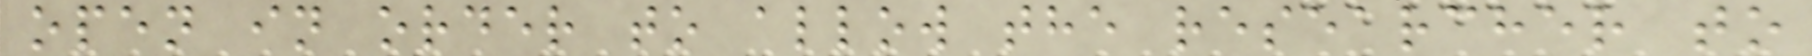open in order to allow the researcher to
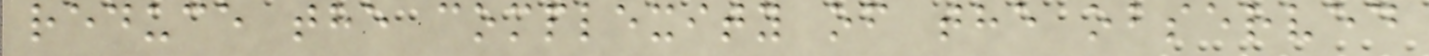reduce the complexity of the observed
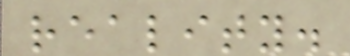reality.
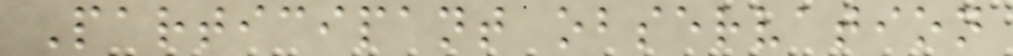Participant observation
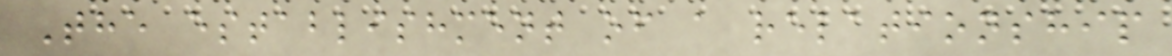The establishment of a relationship
